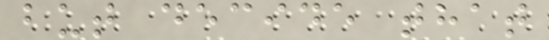but decide that
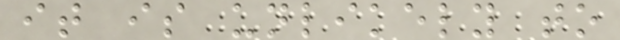it is unlikely to
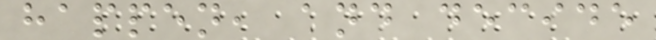happen, and decide
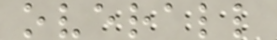overall
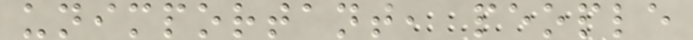unimportant, people
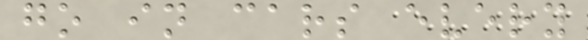go in cars every
